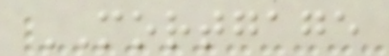MORTGAGE
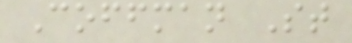Coffman St
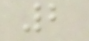2
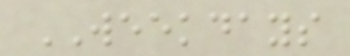WEEKDAYS
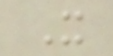X
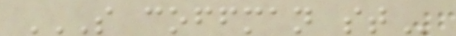S COFFMAN ST
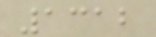1312
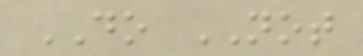DO NOT
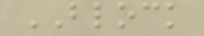BLOCK
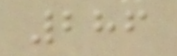286
